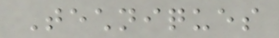Techniques
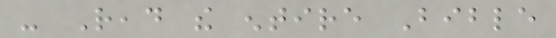- Read the entire Bible
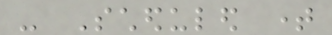- Scheduled time
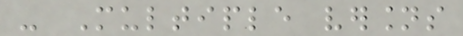- Multiple versions
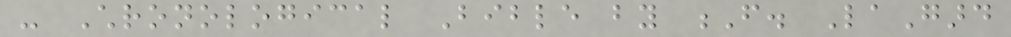- Chronological Bible by F. LaGard
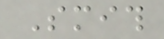Smith
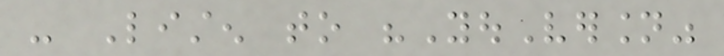- Listen to "YouVersion"
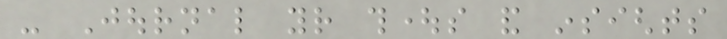- Journal your thoughts and insights
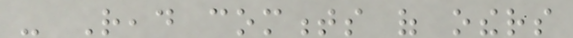- Read comments of others
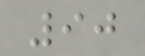90
